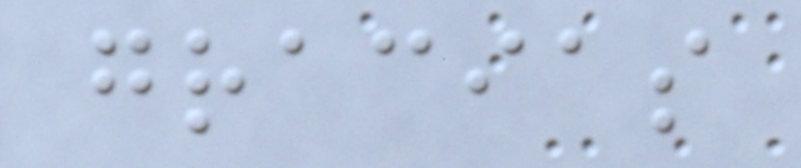gracias
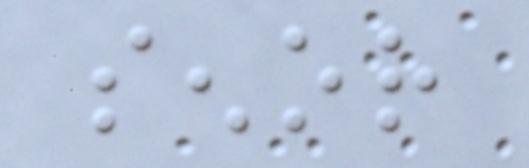senor
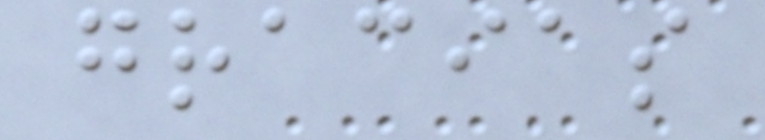gracias
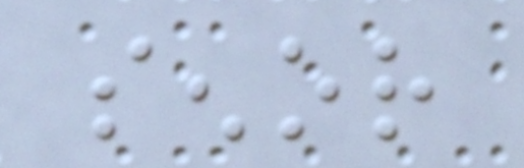senor
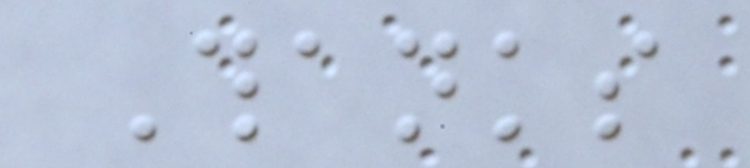Thanks
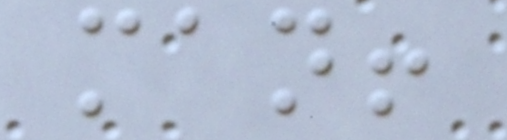man!
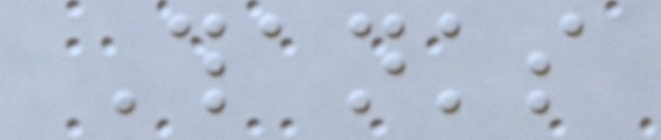Thanks
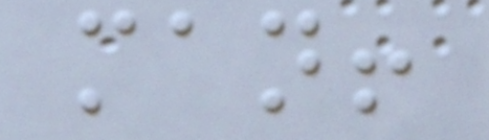man!
